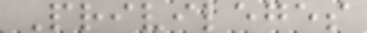Privileges
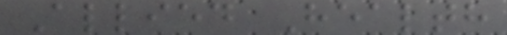Allied Health
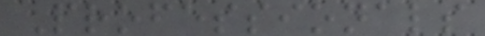Professionals
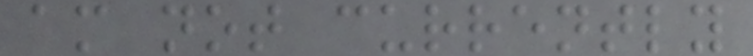am not currently
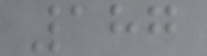187
